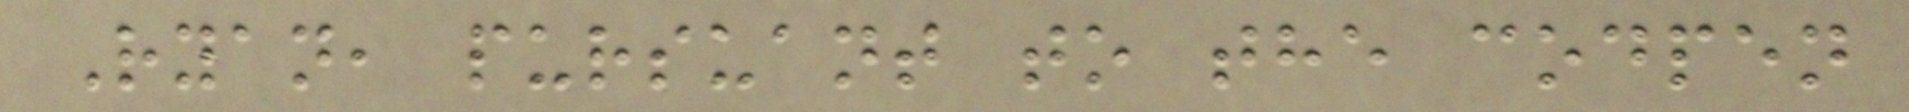Ryan, pursuant to the codpen
